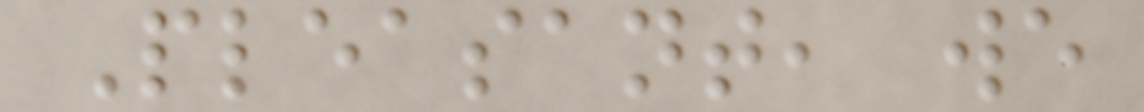Pleasant, we
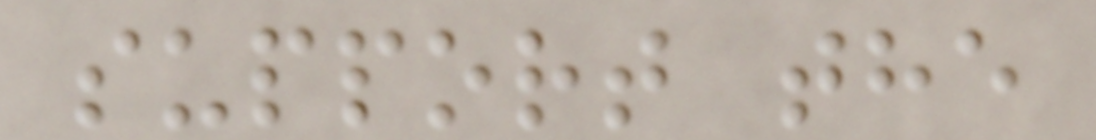support the
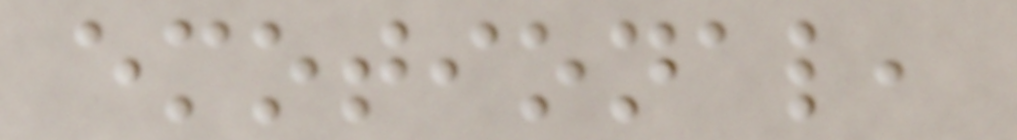emotional,
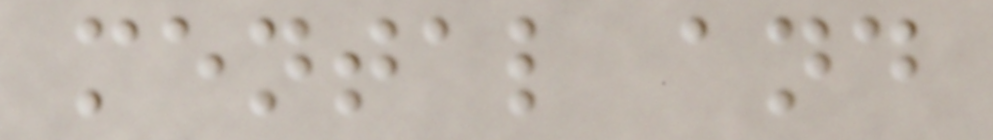mental and
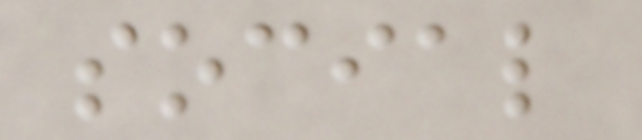social
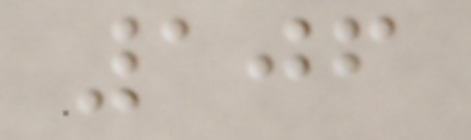106
